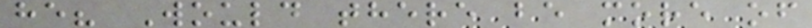he? Would there be more of
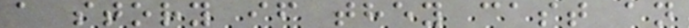a story if they cast an
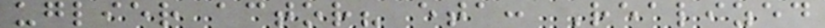uglier actor? eta: Realized
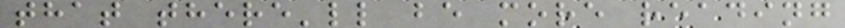that there'll be more reading
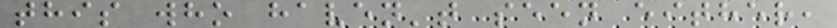this who haven't seen either,
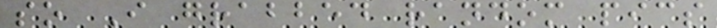so I grabbed random pics
